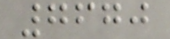7670
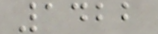1422
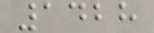1428
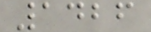1426
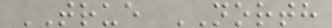TRUE NORTH
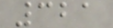321
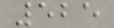525
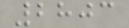2803
